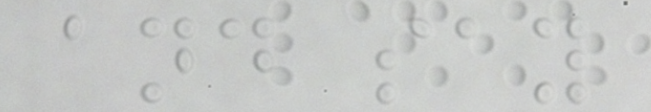and say
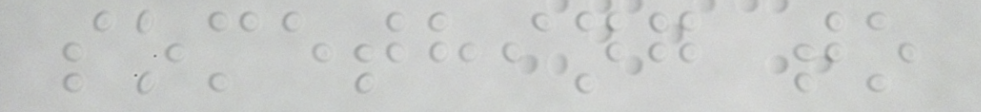something to
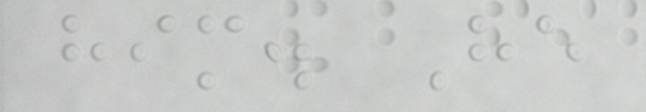him. He
